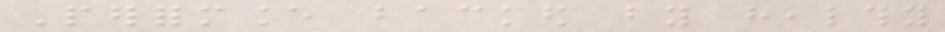Performance backed by healthy
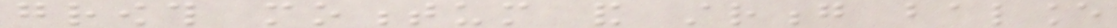growth momentum and strong balance
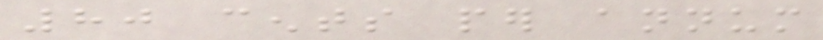80 cents per annum
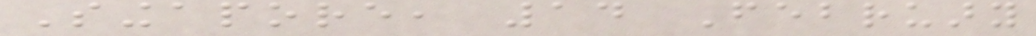Singapore, 14 February
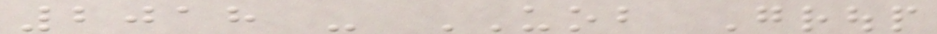2018 - UOB Group
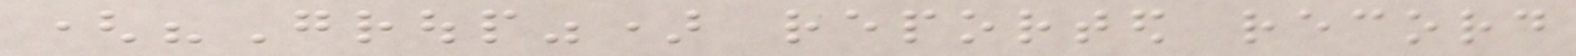("Group") reported record
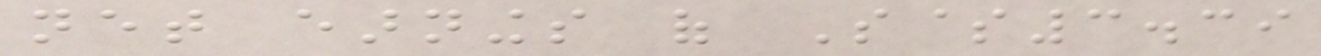net earnings of S$3.39
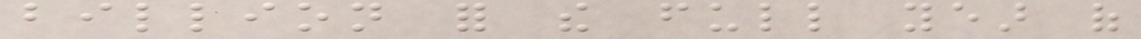billion for the full year of
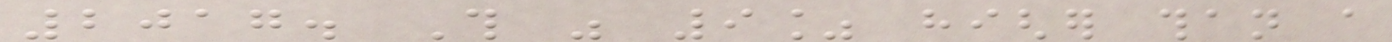2017. This was 9% higher than a
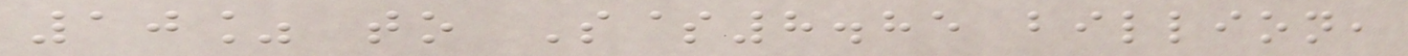10% to S$8.85 billion,
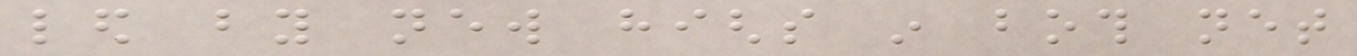led by new highs in both net
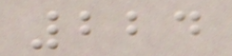224
